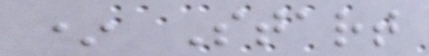* Start
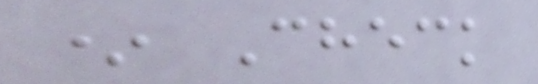* Check
